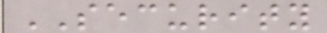SECURITY
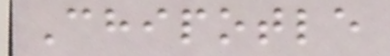Chipotle
